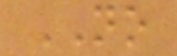NO
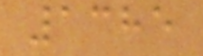1385
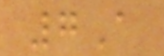7A
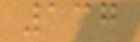137
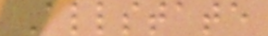Allstate
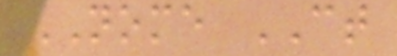NOME CT
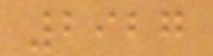2927
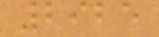2925
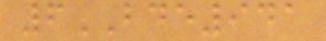6BDE941
